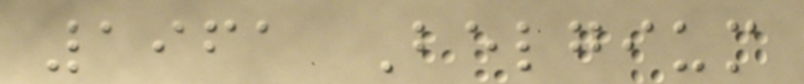1961 Belgium
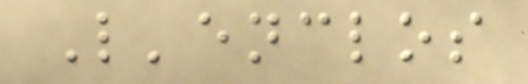L'enclos
